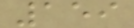159
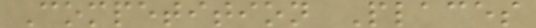Competition Places
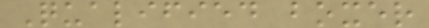Qualified boxer
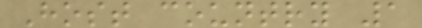Host country 1
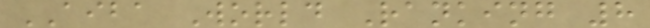AIBA World Ranking 8
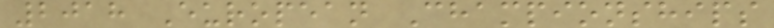2018 European Championships
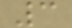3
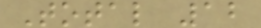Total 12
